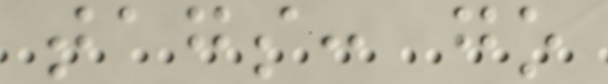tags: go
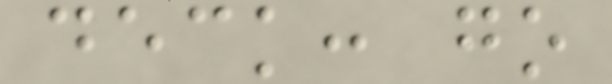deck: go
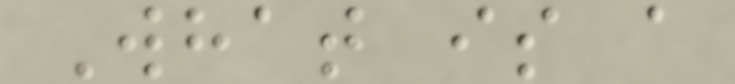What is a
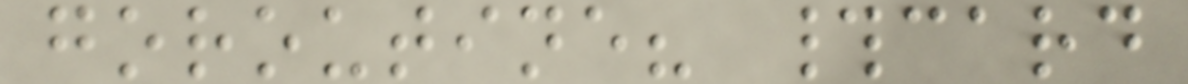goroutine? #card
